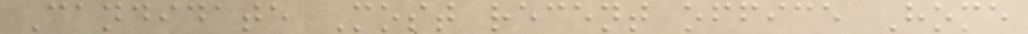Candidate Most recent office Home
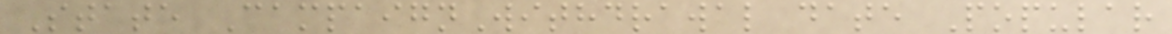State CampaignWithdrawal date Popular
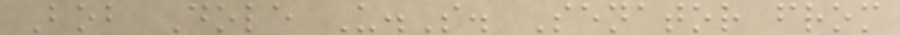Bob Dole U.S. Senator from
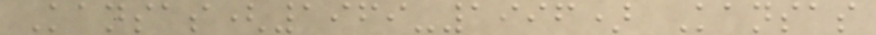Kansas(1969-1996) Kansas
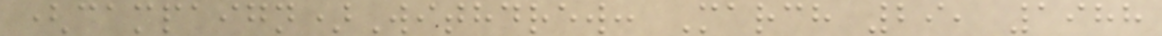(campaign)Withdrew: March 29, 1988
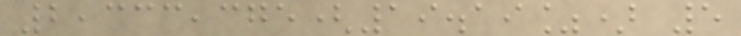2,333,375(19.19%) 5
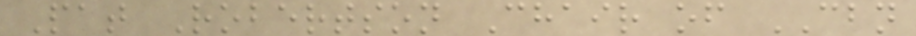Pat Robertson Chair of CBN
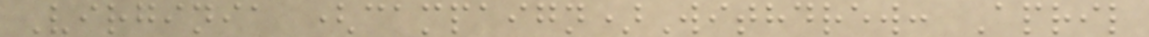Virginia (campaign)Withdrew: April
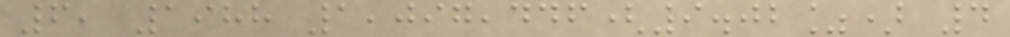6, 1988 1,097,446(9.02%) 4
